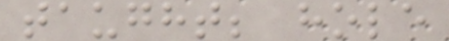taught; hole
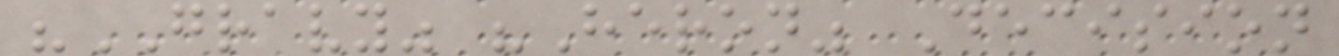"GRAVY" "Heron" Decision
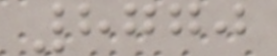8770
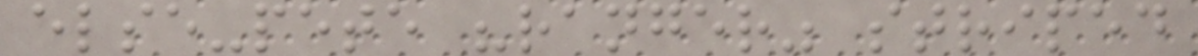else-pete "ranger" striped
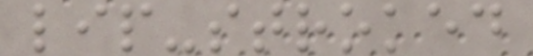lip-stroked
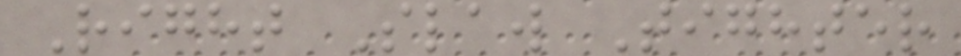Right Slaw Tighter
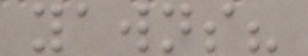yawns?
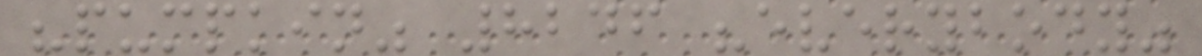"pumpkin" 8246 "everybody"
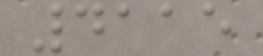4115
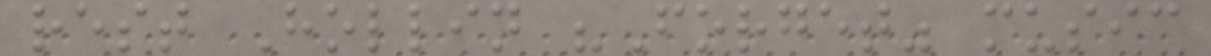rest Hollin "Forget" music
